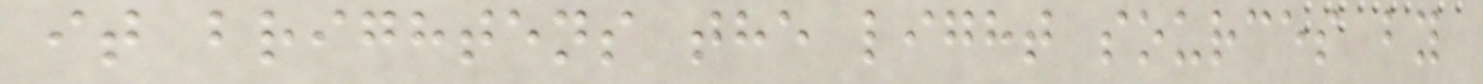it brightens the light sources by
